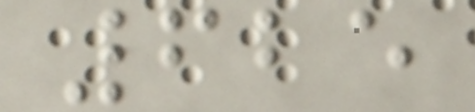625
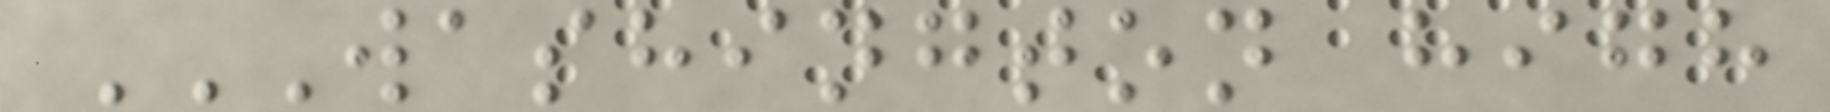WASHINGTON HIGH
